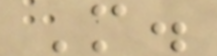M.
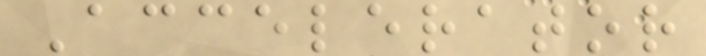Accelerator
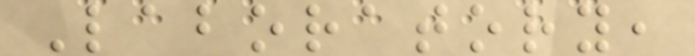Laboratory,
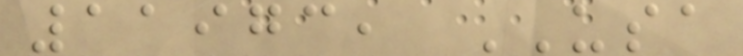11973, USA
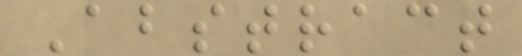Abstract
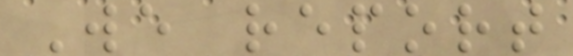We report
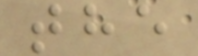the
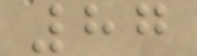87
